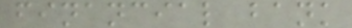financial bank
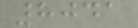8041
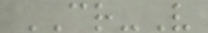CR-V
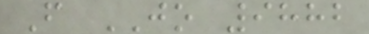F JO 9882
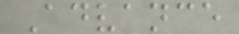Advance
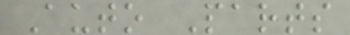Auto Parts
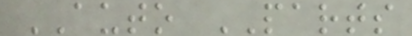AUTO PARTS
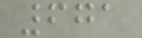671
